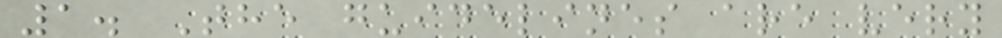1. The guidelines are very
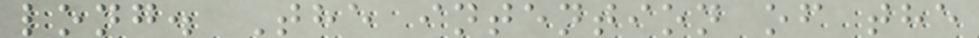long. The intention of the
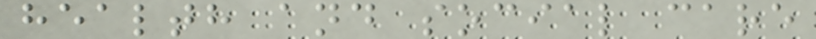health and social care
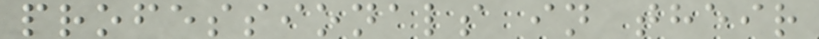professionals in their
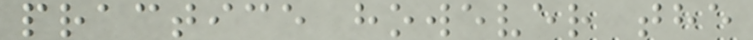practice however the
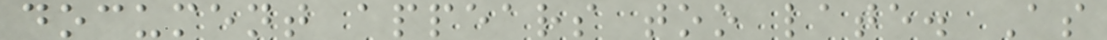document appears too late. As
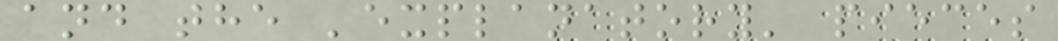and the 'explanatory' pieces
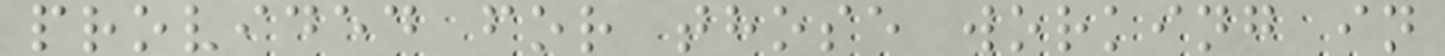provided for those working in
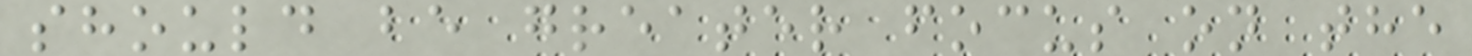should be greater focus on the
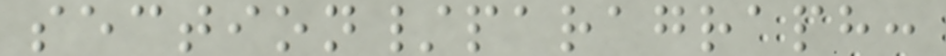section/paragraph:
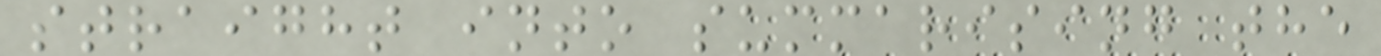straight into summarising the
